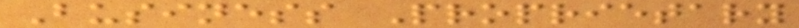Business Proprietary
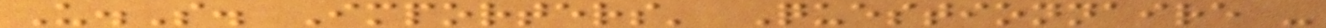U.S. Importers' Questionnaire -
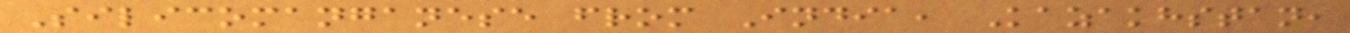Silicomanganese from India, Kazakhstan,
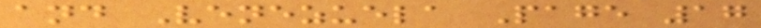and Venezuela Page 17
